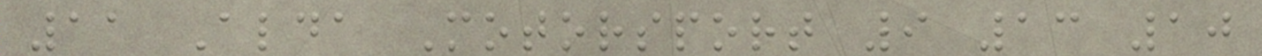11 Alda Motorsport 9 13 10
